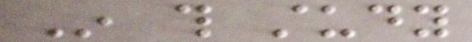In this study
